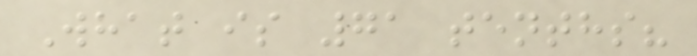What is 71 tenths?
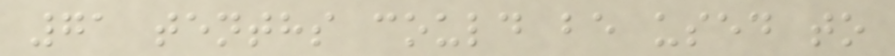71 tenths could be used to
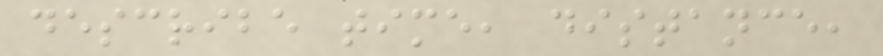describe time, distance,
